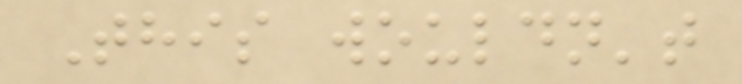This wouldn't
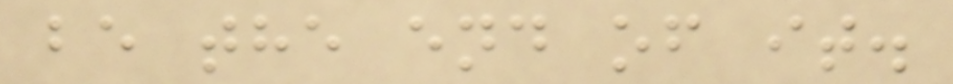be the end of it.
